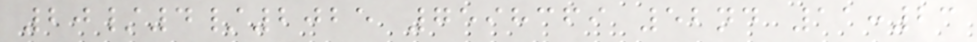20/4/2025 7598369 52nd 11:23
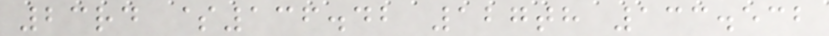23rd $136.42 127th 133.532
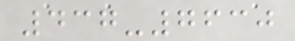437-7630
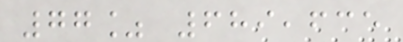77% 689,635
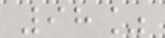98%
